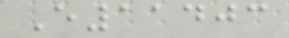E11403
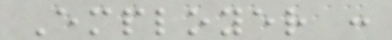Employer :
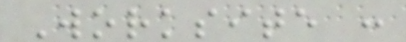Worksite :
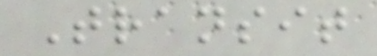Transit
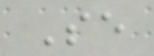Se
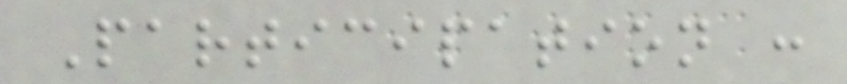Participation :
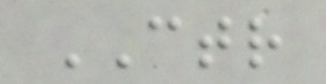CTR
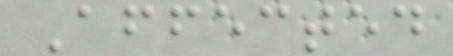Affected
